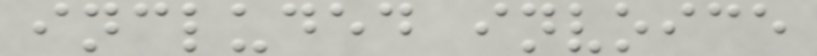included invoice
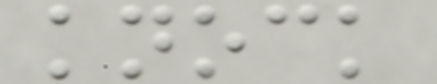knock
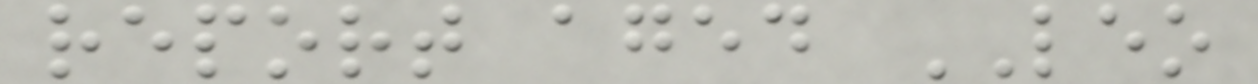report aged LEO
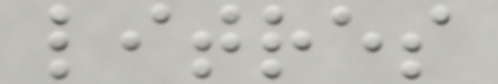litres
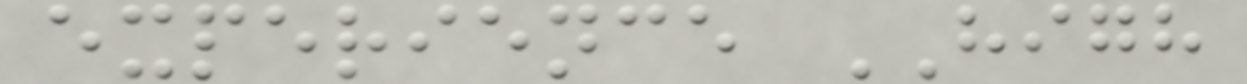experience HIGH
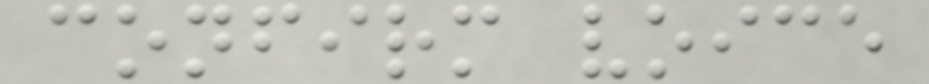confirm voice
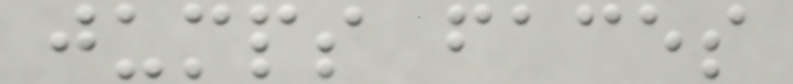jumps faces
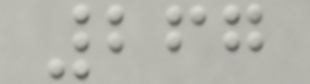267
